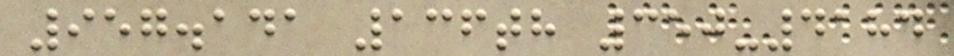957.141 136th 350-4184
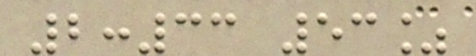2:33 53%
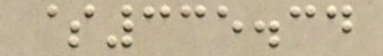$335.34
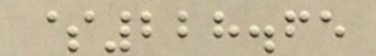$228.65
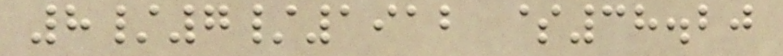8/7/1912 $38.20
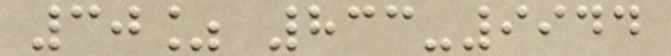30% 833-9944
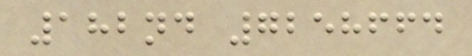182nd 7258664
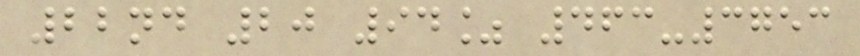22nd 20 94% 463-3753
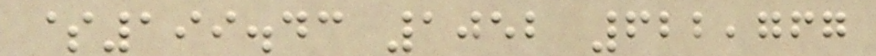$199.43 1052 622,767
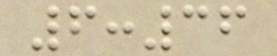6:36
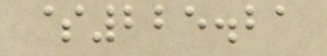$225.21
